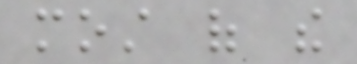most of the
